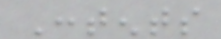Contents
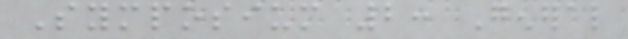Symposium 2: General
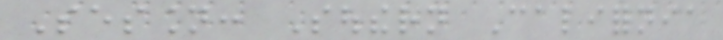Session: Southern California
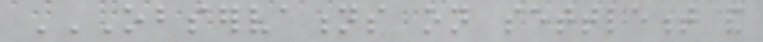OBSERVATIONS ON SETTLEMENT AND
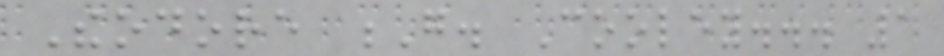Theodore G. Cooley... 1
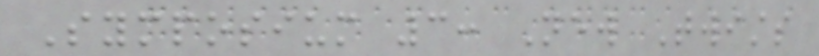Symposium 3: New Twists
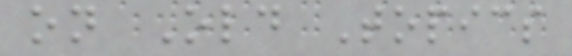on Old Topics
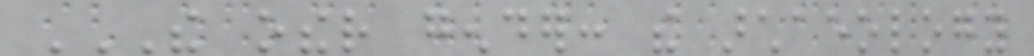THE OTHER GENDER: THE ARCHAEOLOGY
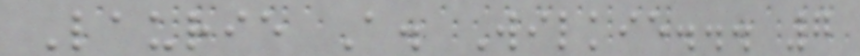Laurie A. Wilkie... 7
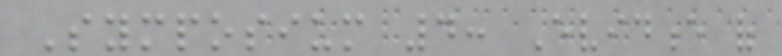Symposium 4: Evidence of
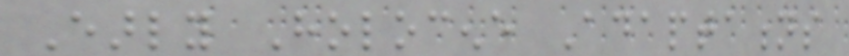Early Holocene Adaptations
